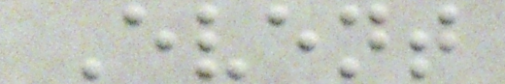Event
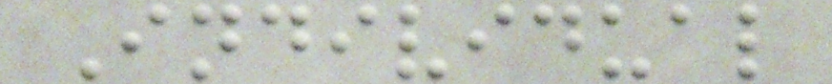Individual
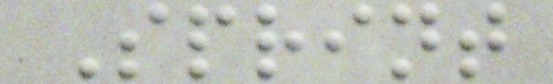Sprint
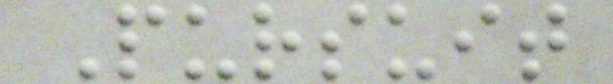Pursuit
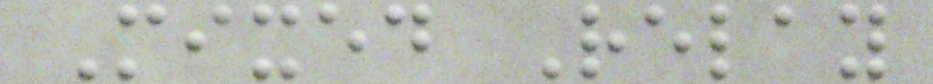Mixed Relay
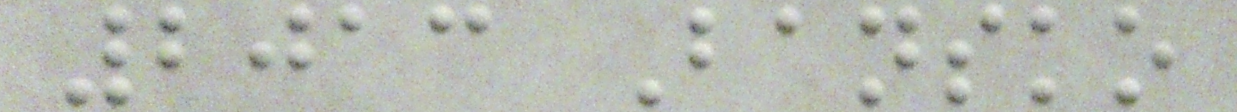2013 Bansko
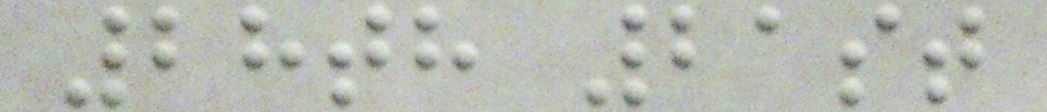28th 21st
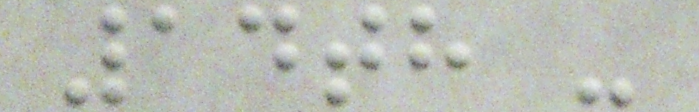14th -
